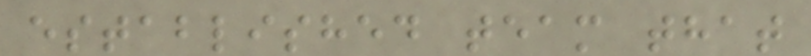established team that
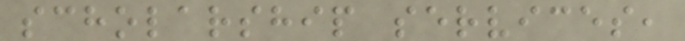scholarship services,
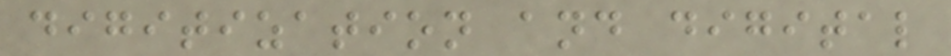digitization and digital
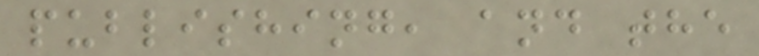publishing, and the
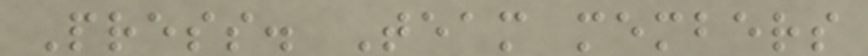Press. Team members
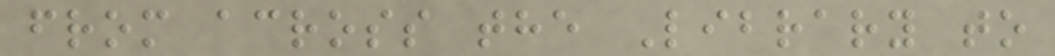from across the Library to
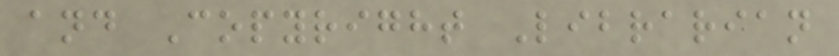and Copyright Librarian
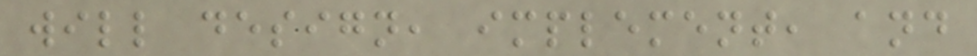will design, implement, and
